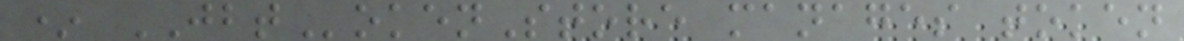* JBTokenStore manages token
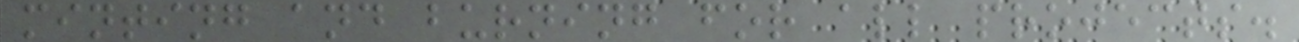minting and burning for all projects.
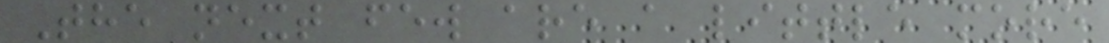The next few are a little more
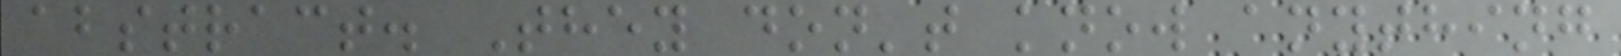abstract. They don't know anything
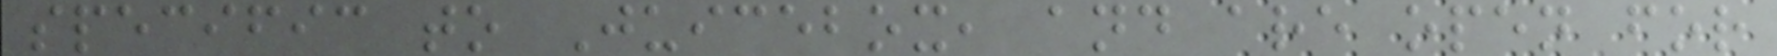specific to Juicebox, and are open for
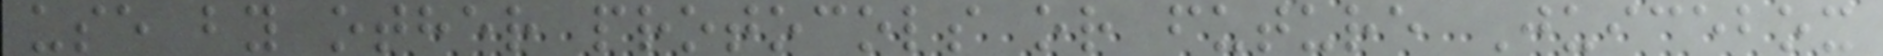use by other protocols or future Juicebox
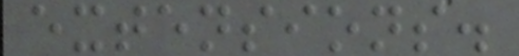extensions.
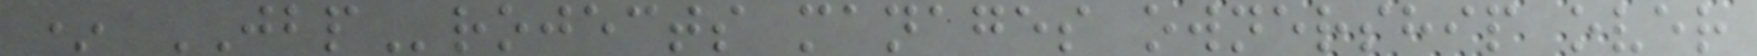* JBProjects manages ownership over
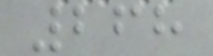268
